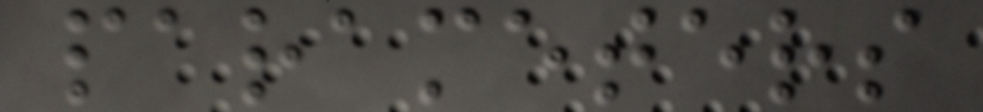parameters
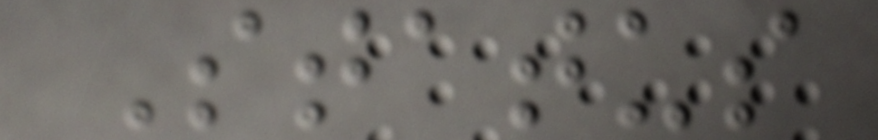Status
